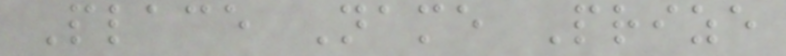Place Name Prize
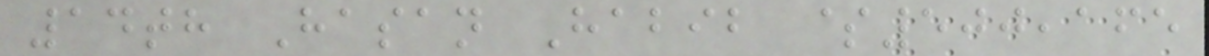14th Hasan Habib $500,165
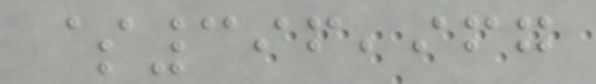$396,967
